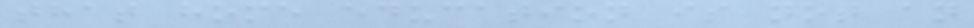that home education is not an
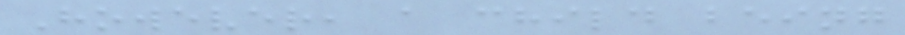However, a child being
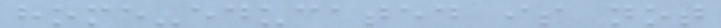home-educated is not
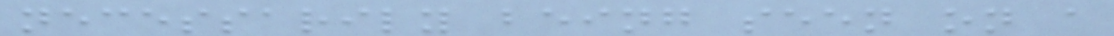necessarily being seen on a
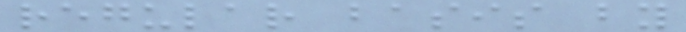regular basis by
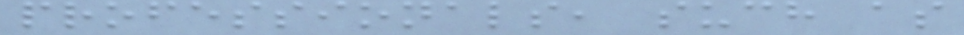professionals, such as
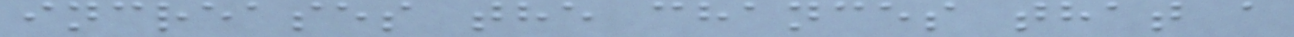increases the chances that a
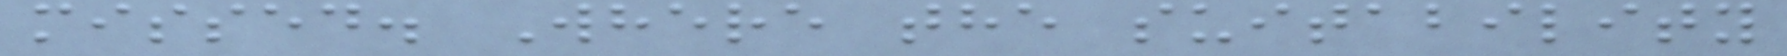missed. Where the suitability
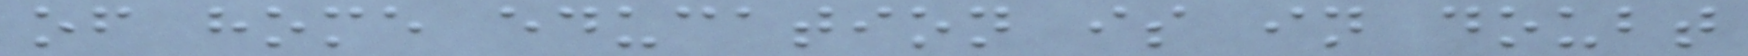of home education is in doubt
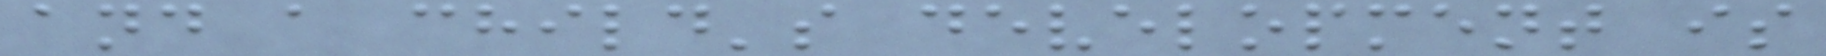and a child's development is
